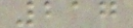217
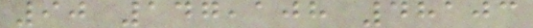90 147,108 48103
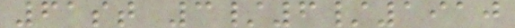61st 3/6/1910
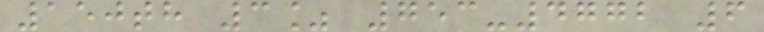150th 3% 753-4772 6
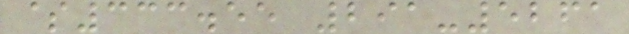$333.55 291-5261
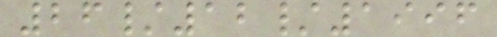26/12/1996
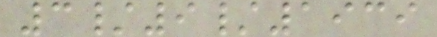3/9/1939
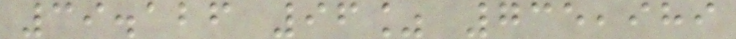39.126 96% 735,989
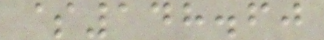$148.60
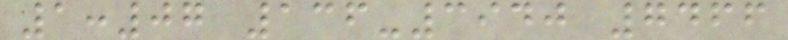1:07 136-3940 7466
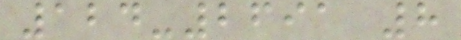124-2691 8
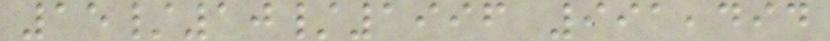15/10/1996 991,494
